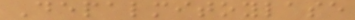Depalmitoylase
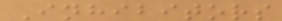Inhibitors
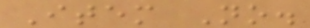Item No.
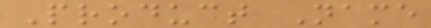Product Name
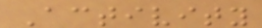Activity
